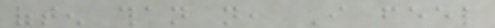often than not, I feel
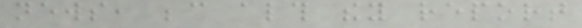news, because although they report
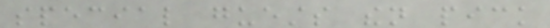special guests then pick
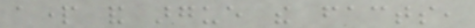apart and argue the facts,
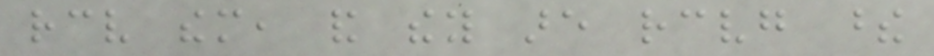receive them, and they are receiving these
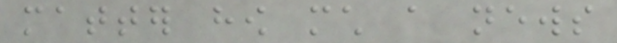matter how much a news
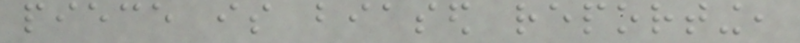piece is biased reporting,
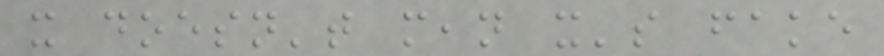it doesn't mean it's fake
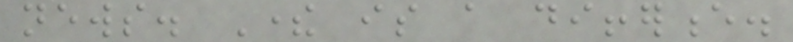news. There is a difference.
